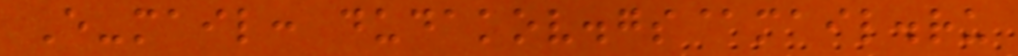E-mail: dudakov.gs@mail.ru
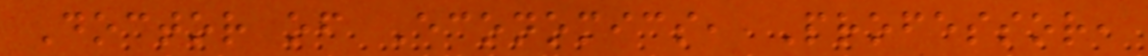Doctor of Economics, Professor,
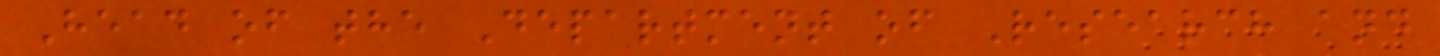Head of the Department of Research and
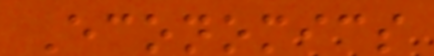Economics
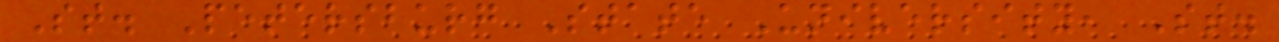St. Petersburg State University, St.
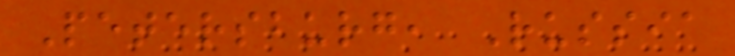Petersburg, Russia
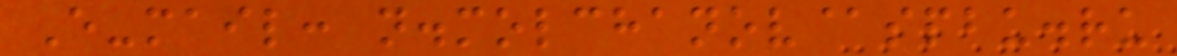E-mail: n.molchanov@spbu.ru
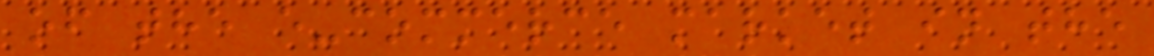of the e-commerce market in the
